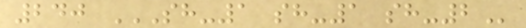240 SH-1 SH-1 SH-2
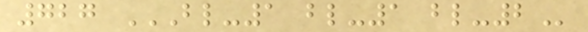727 BL-1 BL-1 BL-2
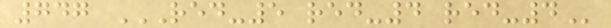747 RED-5 RED-4 RED-4
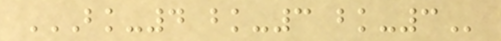BK-4 BK-3 BK-3
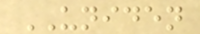UNIDEN
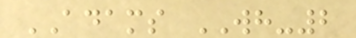ADAMS WH-2
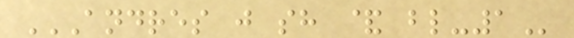ANDRES J SH & BL-1
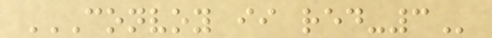CONVOY II RED-3
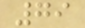79
